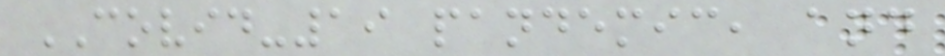COVID-19 pandemic, and
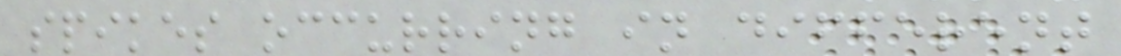spikes occurring in different
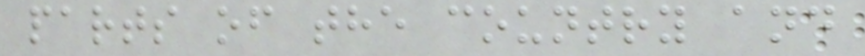parts of the country and
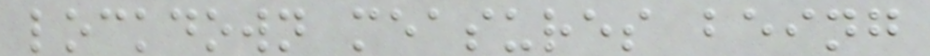lockdown measures being
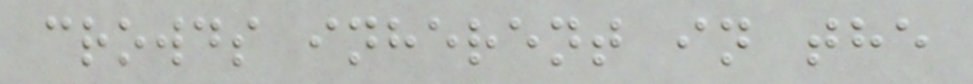crowds inherent in the
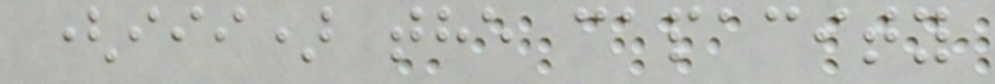(iii) the capacity
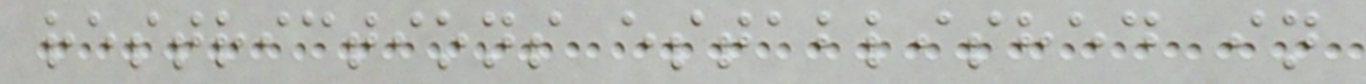restrictions established in
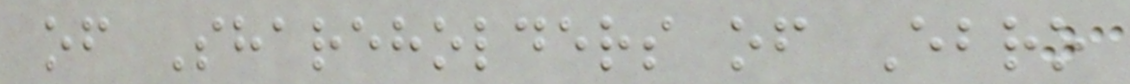of Shareholders of Ebro
